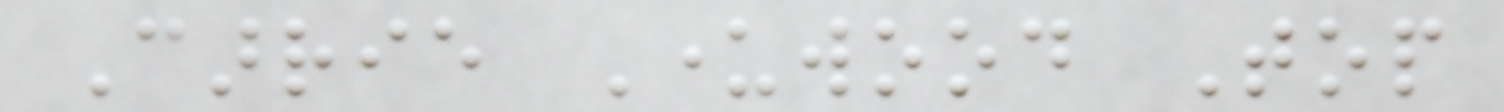Carrie Underwood Top
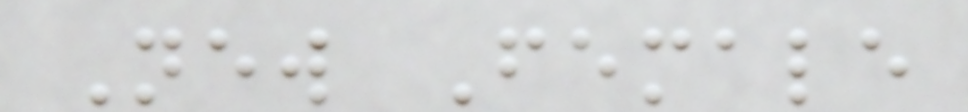New Female
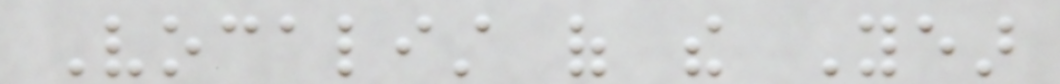Vocalist of the Year
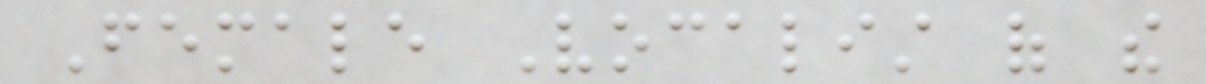Female Vocalist of the
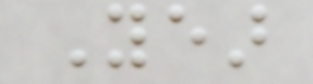Year
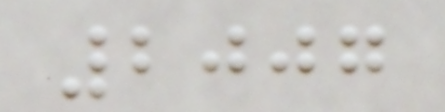2007
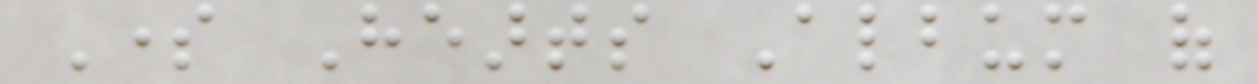Some Hearts Album of
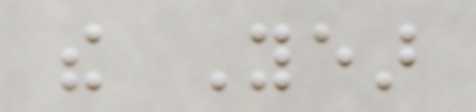the Year
